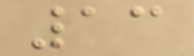13
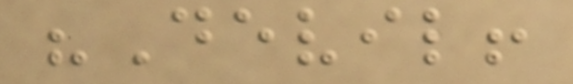"Devil!
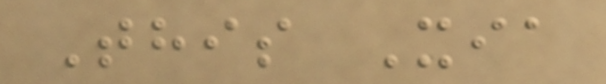This Xia
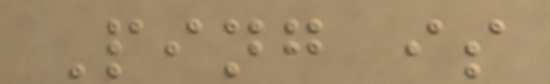Ping is
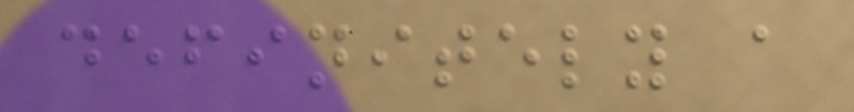definitely a
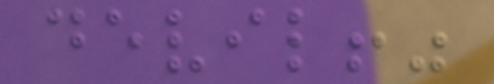devil!"
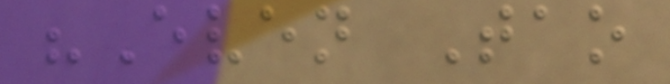"Even Tao
